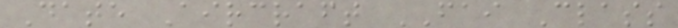Date Aircraft FAI Class
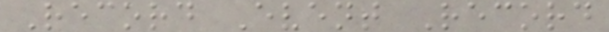Record Event Record
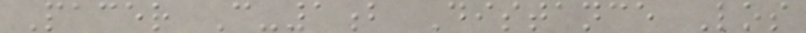Pacer C-1b Distance Los
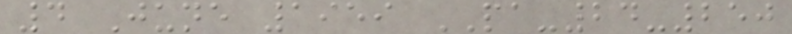4 June 1959 PA-24-250
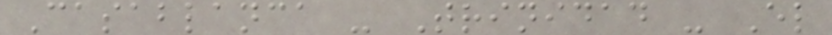Casablanca - Trinidad - El
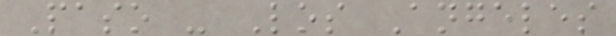Paso - Los Angeles
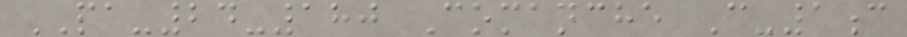PA-24-180 Comanche C-1c
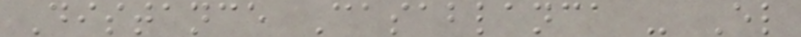Distance Casablanca - El
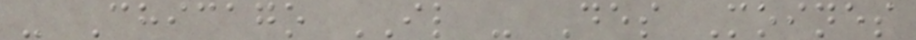- Chicago IL - Des Moines
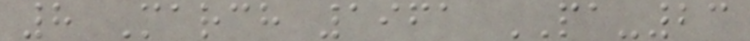8 March 1961 PA-23
